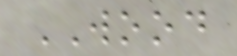WOOD
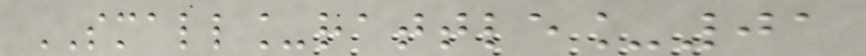SMALL_rattle_01
